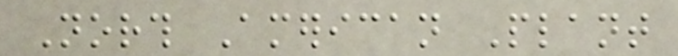North American Plant
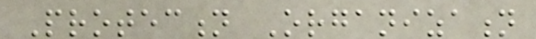Protection Organization
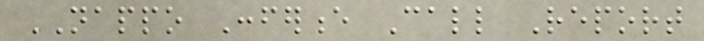NAPPO Conference Call Report
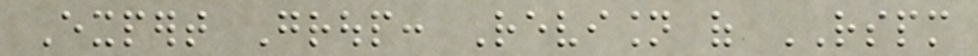Expert Group: Revision of RSPM
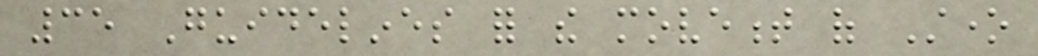35 Guidelines for the movement of Stone
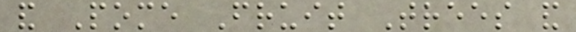and Pome Fruit Trees and
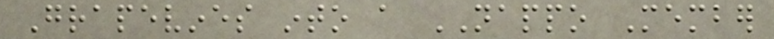Grapevines into a NAPPO Member
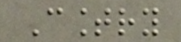Country
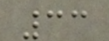33
